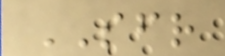SFR
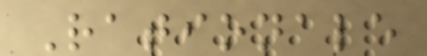Rationale
